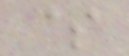$
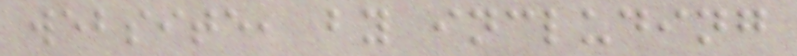website, by including
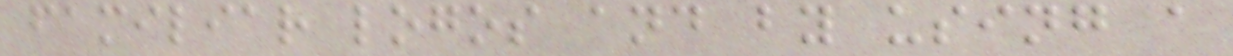familiar logos and by using a
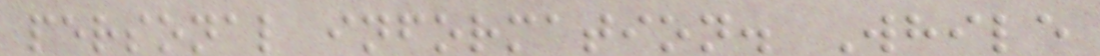personal information. While
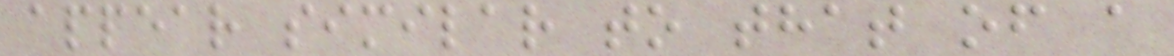appear similar to that of a
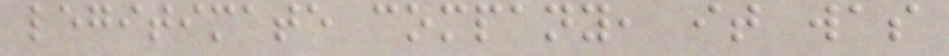legitimate company, it was
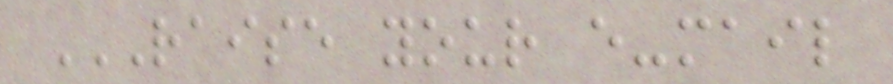RAISE YOUR E-MAIL
